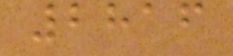2816
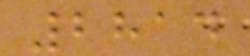2814
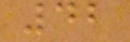42
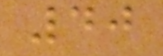40
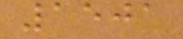1501
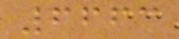6663
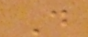D
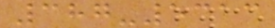387-5313
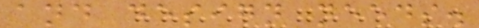and design needs.
